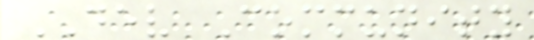DEV Community
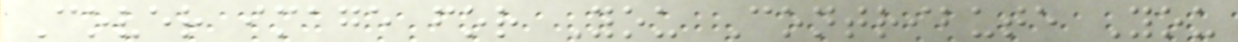Cover image for You Contribute You
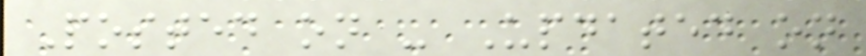Posted on - Updated on
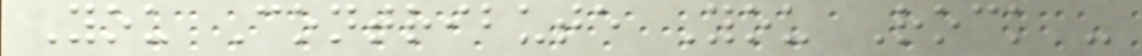You Contribute You Rock -
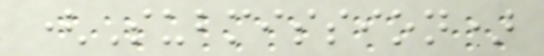(Submission)
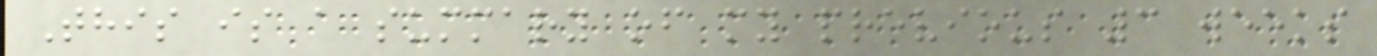This is a summary of my previous 3 weeks
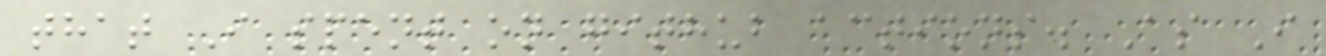that I spent on github actions. As I
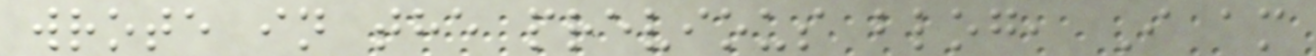wrote in the previous blog, I am
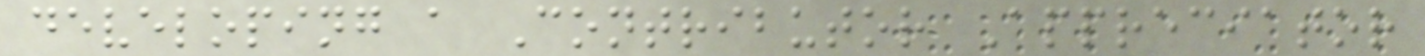developing a Contributor Appreciator
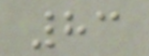83
